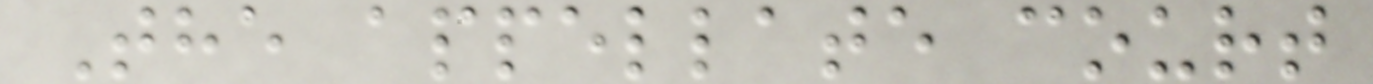The appellate court
